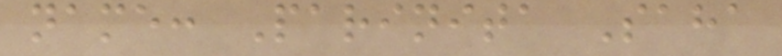name: Parinita Saha
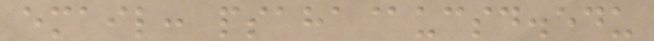email: psaha@ucsd.edu
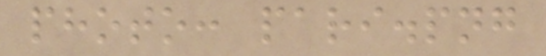photo: pari.png
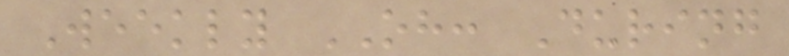Weekly OH: During
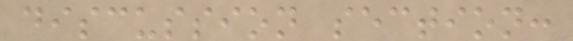discussion section:
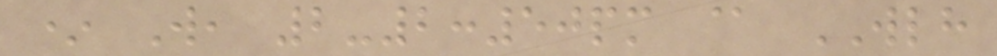* W, 2-2:50pm @ WLH
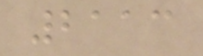2113
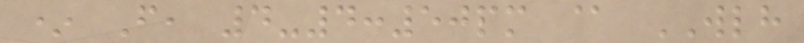* F, 4-4:50pm @ WLH
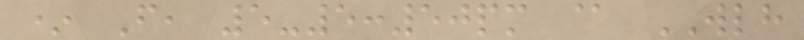* F, 5-5:50pm @ WLH
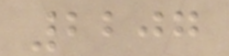2207
